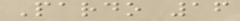Pardo 16
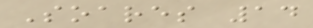Soares 14
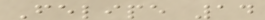Felipe 14
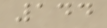144
